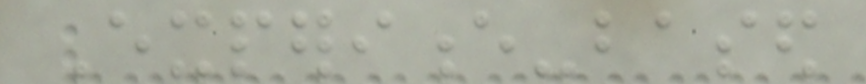Experience-based
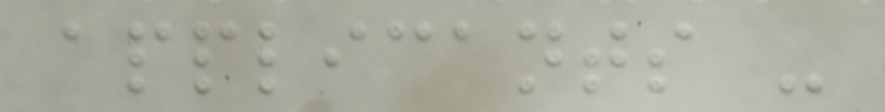applicants -
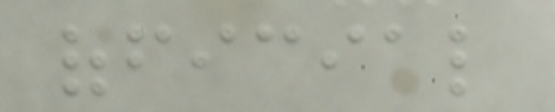official
